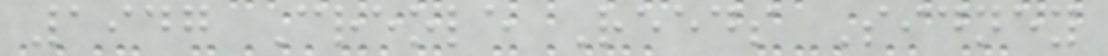1947 Creole Reeds Sidney
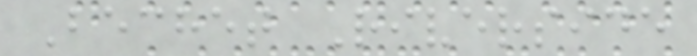Bechet Riverside
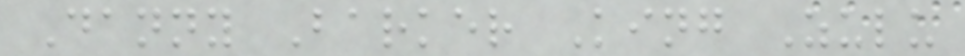Danny Barker King Zulu
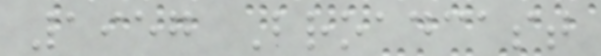1957 Broadcast
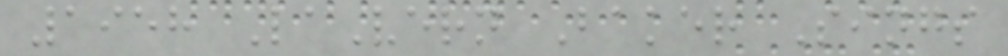1958 LaVern Baker Sings
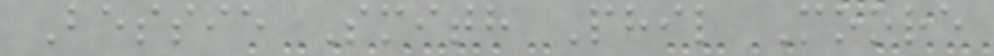Bessie Smith Phil Moore
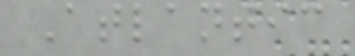Atlantic
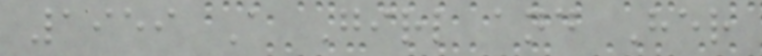1959 A Girl and Her
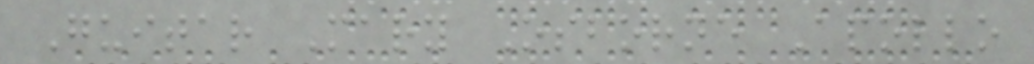Guitar Mary Osborne Apollo
